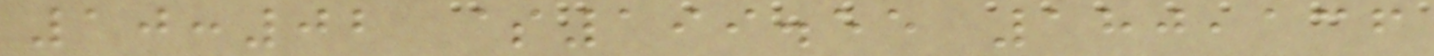10:02 $199.55 180,136
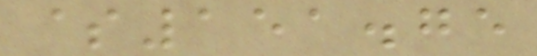$151.75
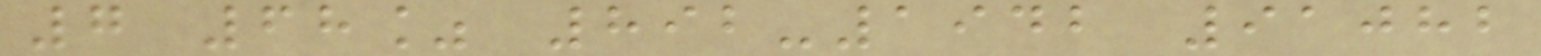7 68% 892-1942 91082
